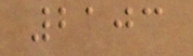2103
